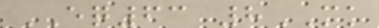EQ63 8MK
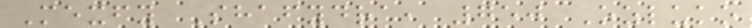Mexfy Shafydra, 750 Ozluko
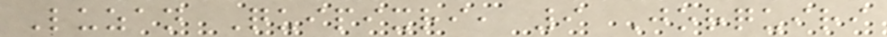Luzan Quipixri, 9 Jorquiri
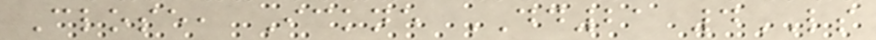Close, Ickne DD21 4LS
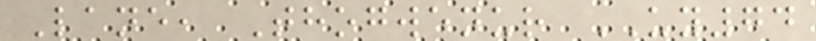Lane, Thogwenur UY74
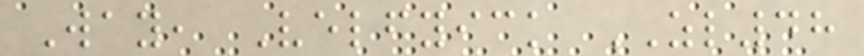Way, Velfyick ZL48
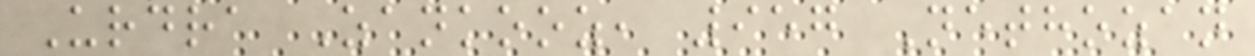Urdra Zankooz, 957 Nethozan
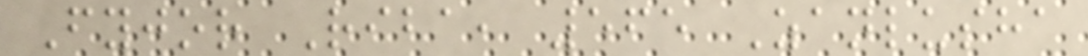Fyjor Riba, 565 Zanlusha
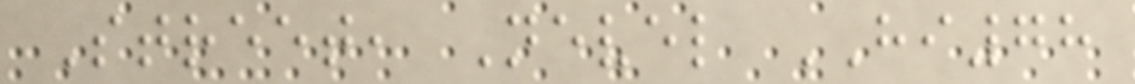Street, Nevel HI78
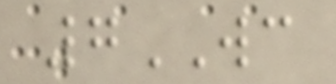7WC
